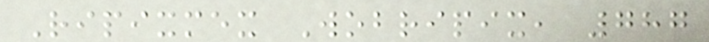Ripixmex Wobripix, 787
